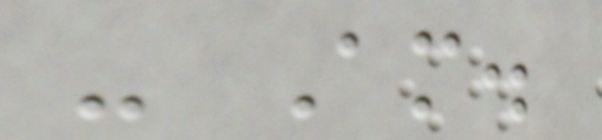- Am.
